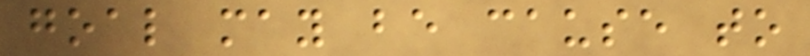goal may be cause to
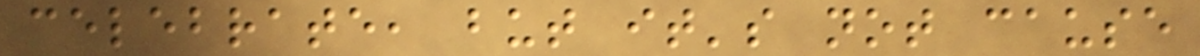celebrate, but it's not cause
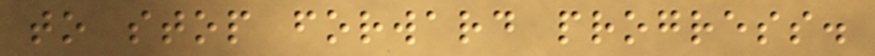to stop forward progress.
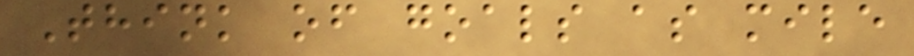Think of goals as mile
